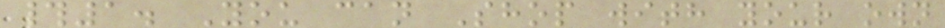#1. You can Shop with your own
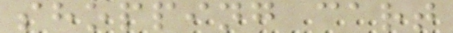shopping cart
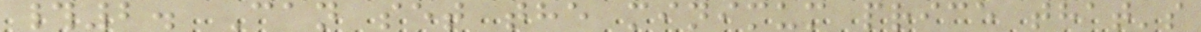#2. Can set the minimum price that's
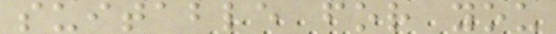suitable for you
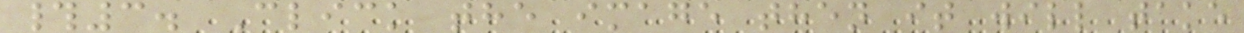#3. Click the image then it will take
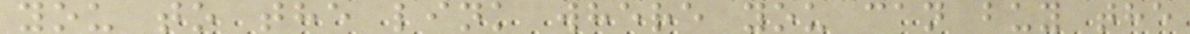you to the link where you can buy the
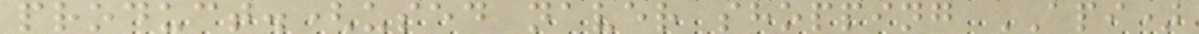product.(used naver shopping API)
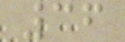36
